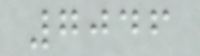7046
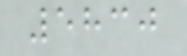5830
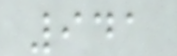941
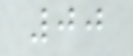00
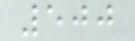500
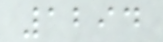1294
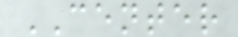CENTER
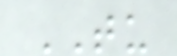TU
